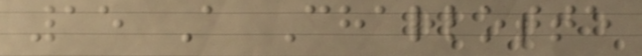15 A Charlotte
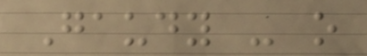Gaudy - o
